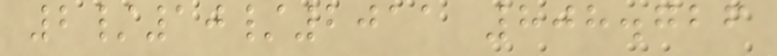2/10/2011 808.726
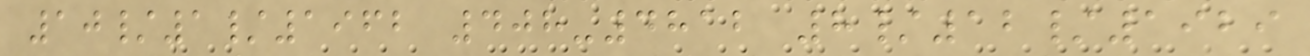10/1/1962 408-4812 8/12/1929
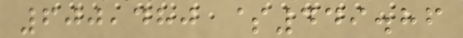600,480 $449.86
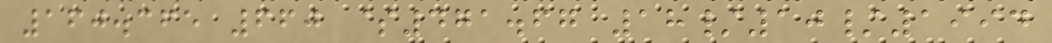160.365 660 $471.67 18/10/1994
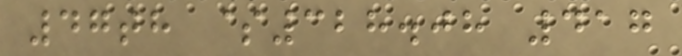47th $328.08 417
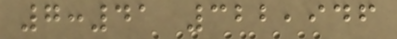7:41 322,946
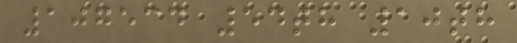107534 54th 10th
